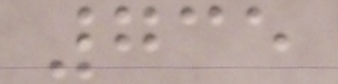735
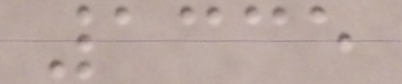1335
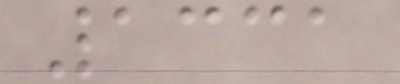1331
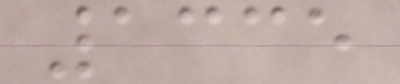1335
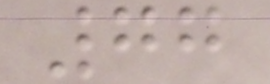77
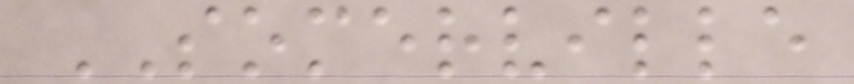SOMERVILLE
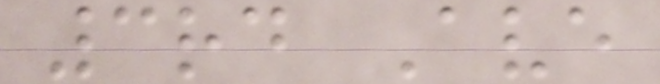3rd Ave
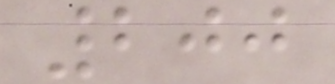200
